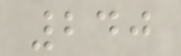240
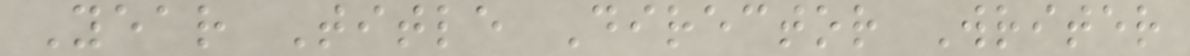Year Title Director Writer
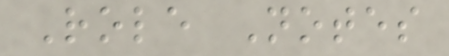Role Notes
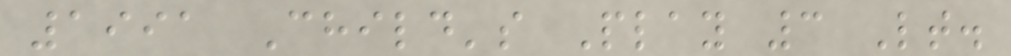1991 Child's Play 3 Lt.
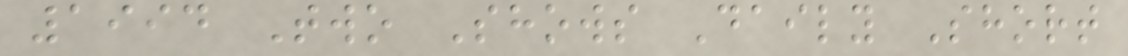1994 Two Shows Daily Short
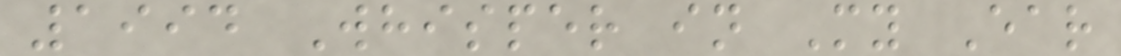1994 Whisper in My Ear
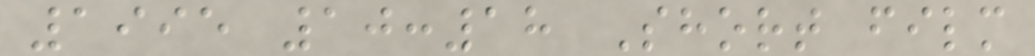1995 10:18 Short film
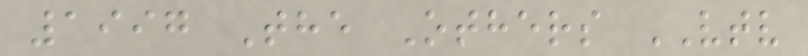1997 The Others VTV
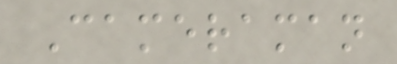Cameraman
